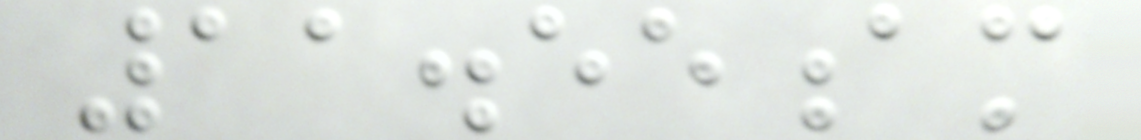11.55am
